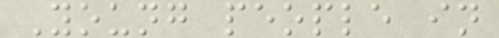Young people in
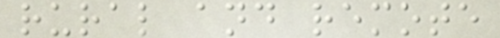rural and remote
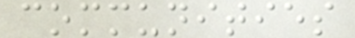communities
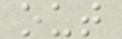out
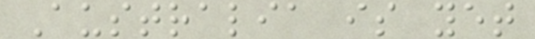Australia is yet
